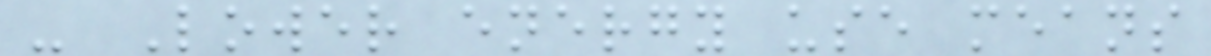- Lower energy use means
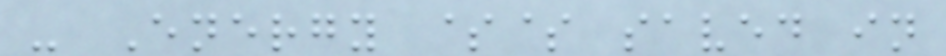- Energy $$ saved in
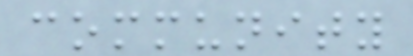community
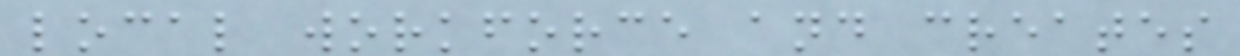local workforce and creates
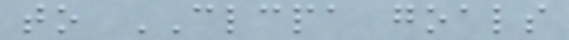to CLCPA goals
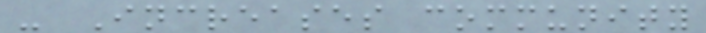- Increases community
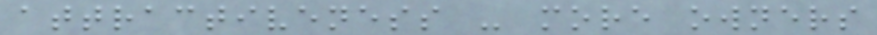attractiveness - more owners
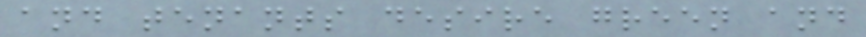and tenants desire green and
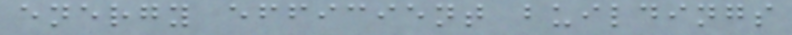energy efficient buildings
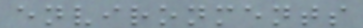environments
